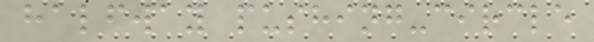halfway pushing-circle
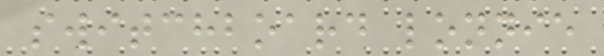switchboard lonnie
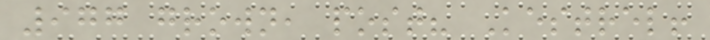977 grown, post? Kestrel!
